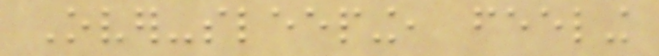Over-sleeping, feeling
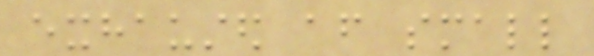exhausted after small
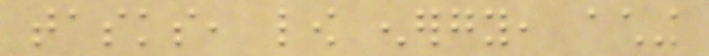tasks, low energy, aching
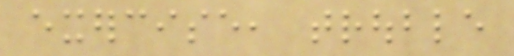exercise, trouble
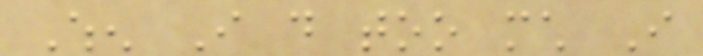When I do too much I
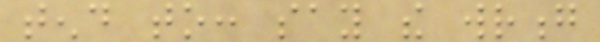tend to: say the wrong
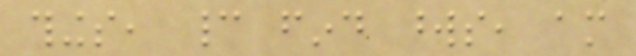things, cannot find words, am
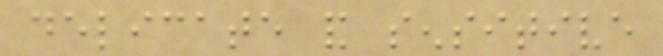delicate and sensitive
